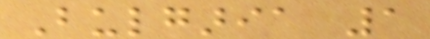Bulgaria 1
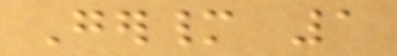Germany 1
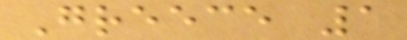Greece 1
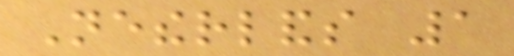Netherlands 1
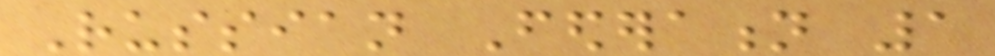Russian Federation 1
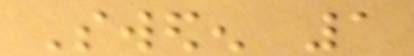Sweden 1
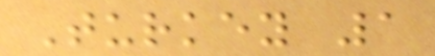Turkey 1
